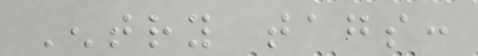Entry tags:
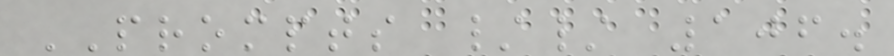PROMPTS // 106.
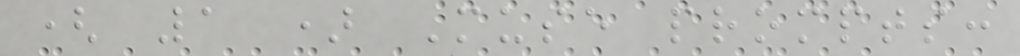( 1 ) Muse prompts:
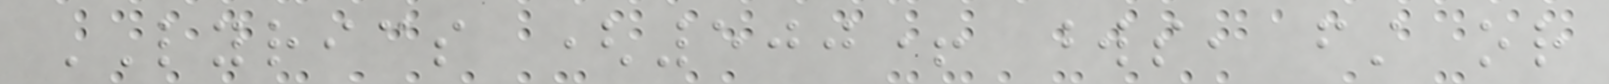LYRICS (500+ words, first or
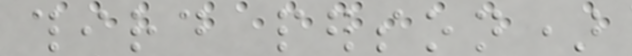third person)
